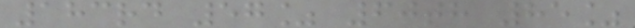183rd 57% 60th 85%
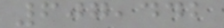607,442
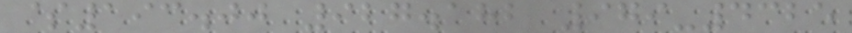$193.00 927.182 979-4325
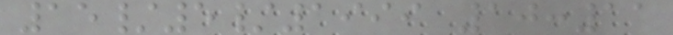15/5/1999 10:11
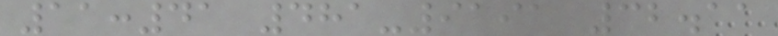11:41 481-9191 32.11
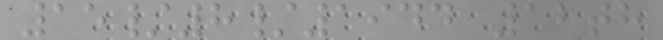15/8/1944 12th
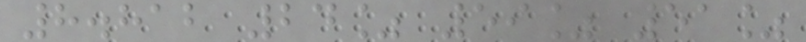8.812 24% 59% 51%
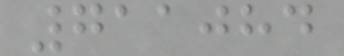711084
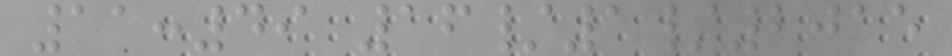11:49 16/1/2015
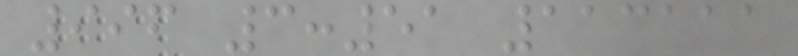996 3:51 113111
